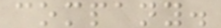company.
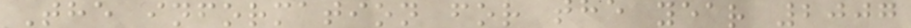The information for the year 2007
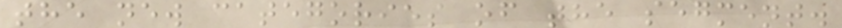the new categories of the segment.
